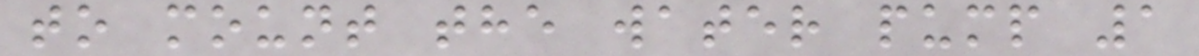to mount the water pump 1
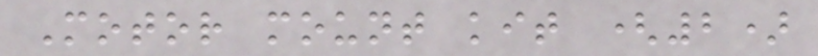Motor mount kit (2)
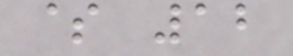$ 12
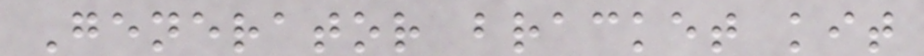Generator bracket kit
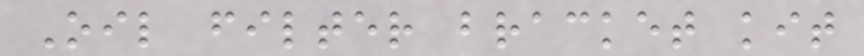Oil filter bracket kit
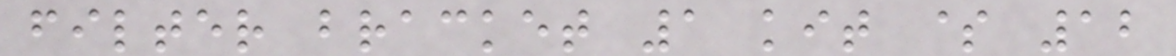filter bracket 1 kit $ 12
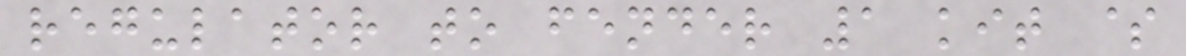regulator to fender 1 kit $
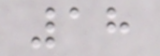18
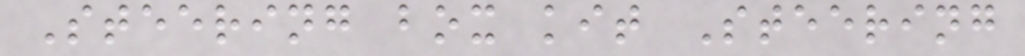Steering box kit Steering
